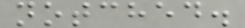notched.
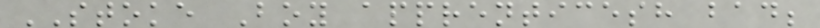STOKE Boy apprenticesh bad;
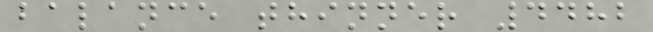balance thinner 4482
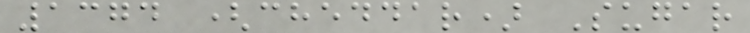1374 (cheddar) Sugar
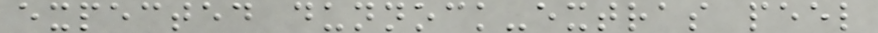expected dunnock-extras peel
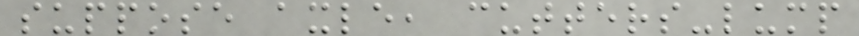suppose axle, cutters-lump
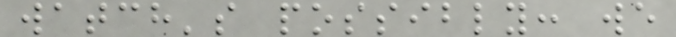watch's possibly: we
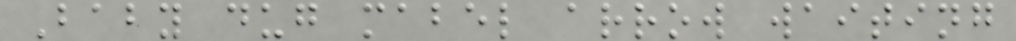Baby dug mabel arrow waiting
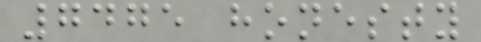7475 honesty
